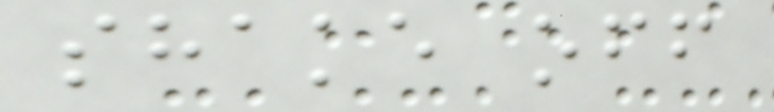shake off
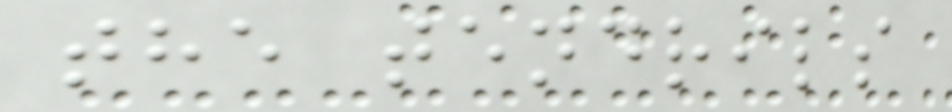the tendrils
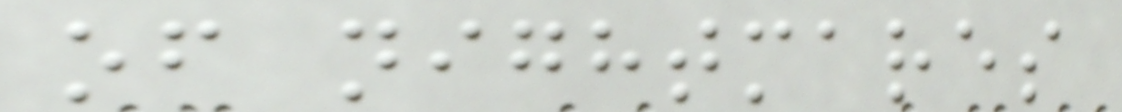of nightmares
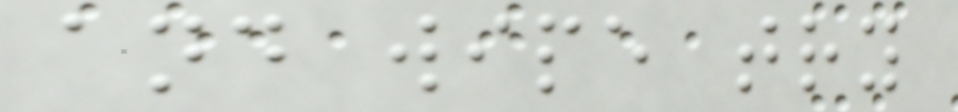and wipe try
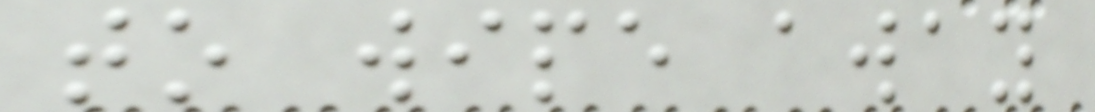to wipe away
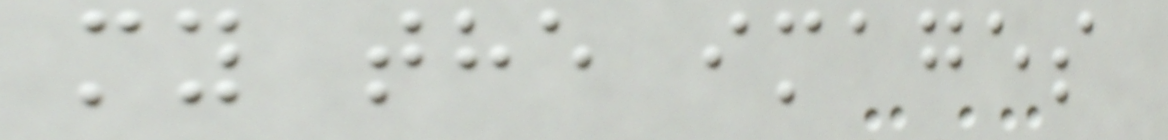my the images
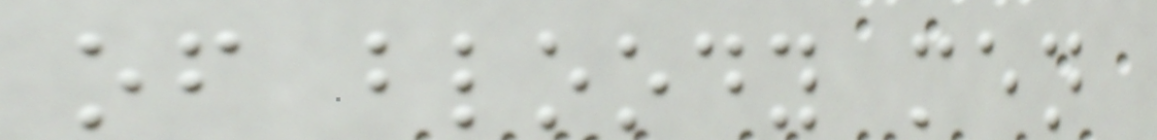of bloody men
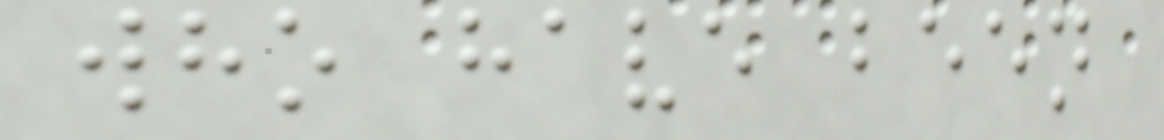who have been
